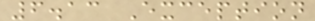6.13 Exception
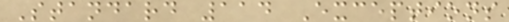Standard 114 Exceptions
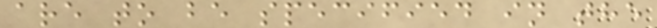are to be specified in the
